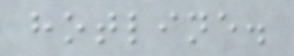hotline.
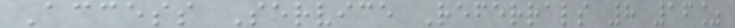Access Service Referrals 8 16%
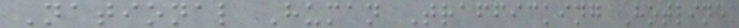National Human Trafficking Hotline
